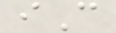iC
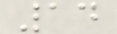14
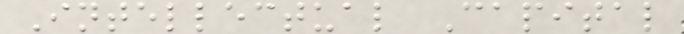Intellectual Capital
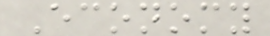Economy
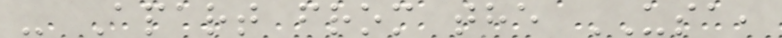- Apart from the USA,
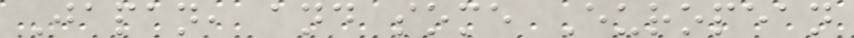Japan, and some European
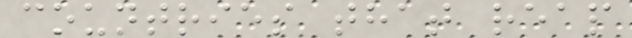countries that reap
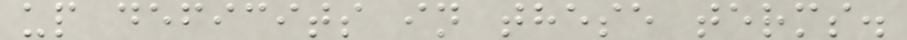up deficits in these terms.
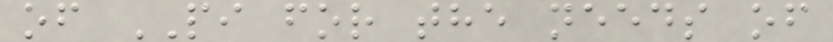of PI for the needs of
